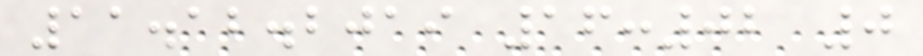11.12.2019 16:02 0
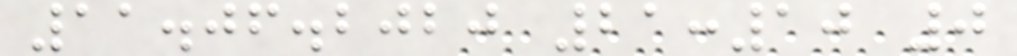11.06.2020 21:10 0
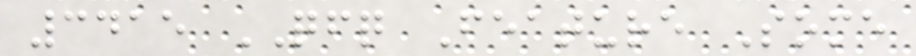3415 QFQ Feature Some
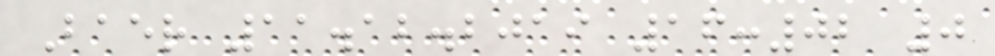Baer 11.12.2019 16:02 0
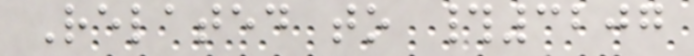Related to #3207
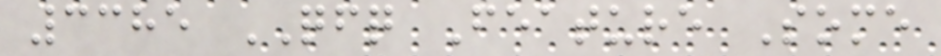3385 QFQ Feature Some
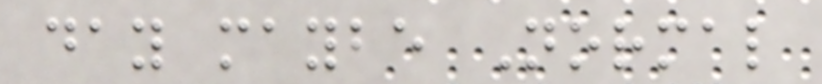day maybe Normal
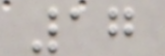17
